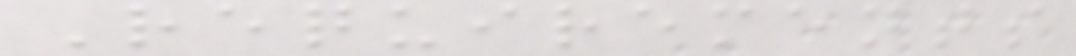Requirements
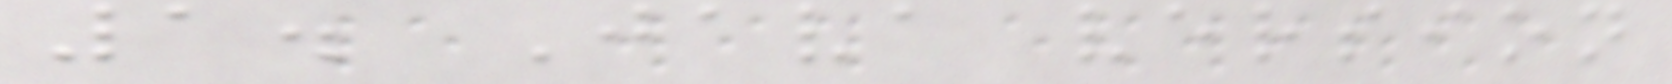1. Java version
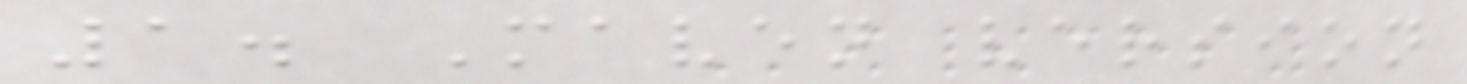1. Maven version
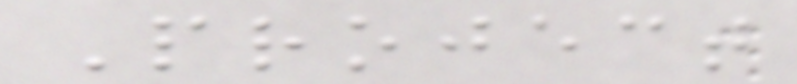Project
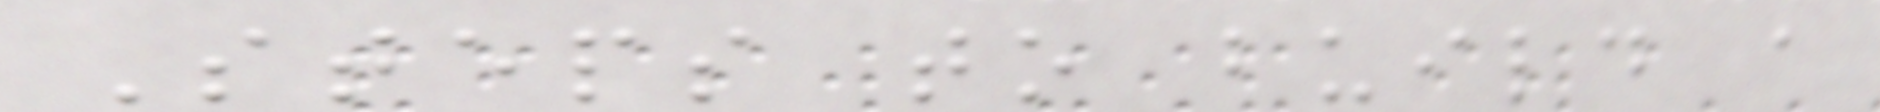Steps to build a
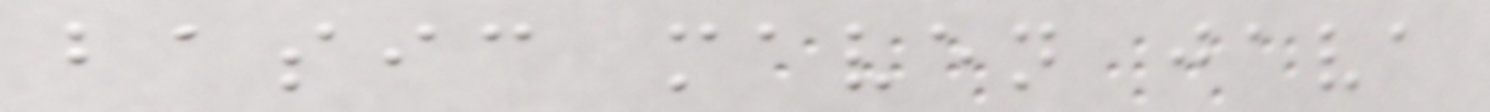basic maven java
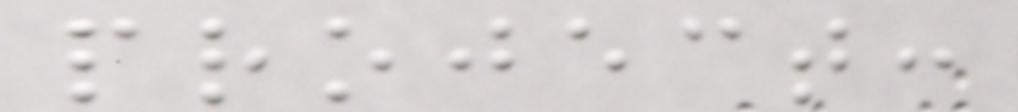project:
